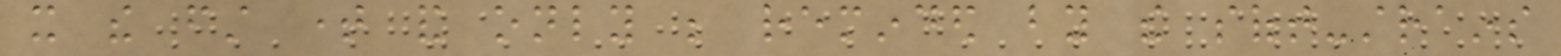it the first time and only be reminded by the soft-strains
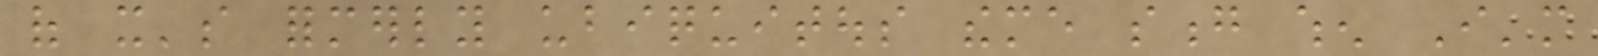of it's formerly ubiquitous theme song when I'm
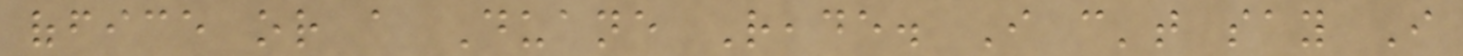office or a Duane Reade. I can't say I
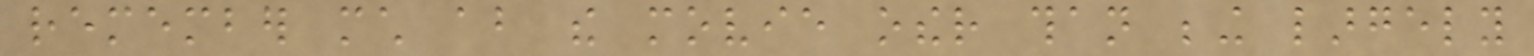remember much about the movie other than being largely
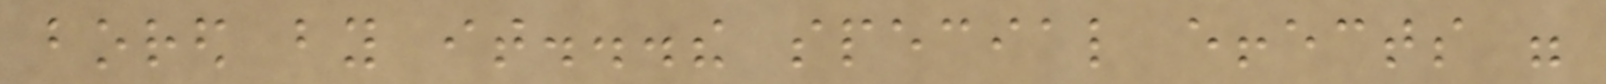bored by it...the special effects were
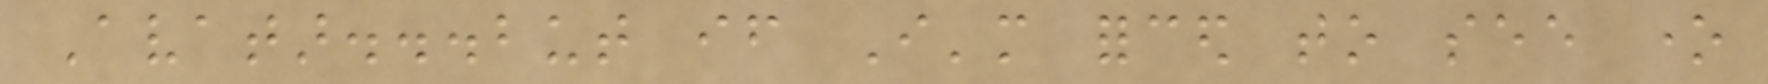Avatar...but if I'm forced to see one
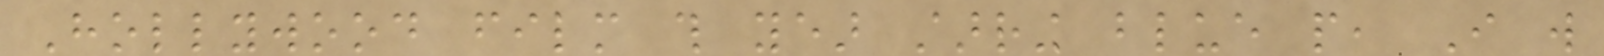Hollywood film this year starring blue people, I will
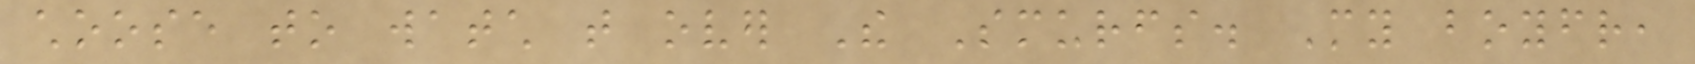choose to watch that over The Smurfs. My boyfriend,
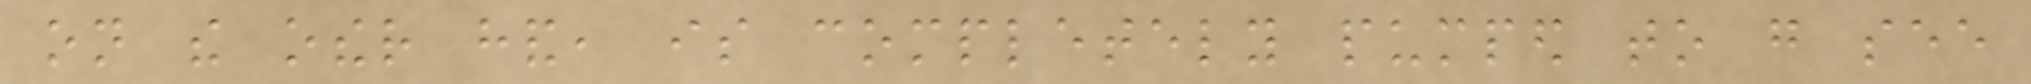on the other hand, is completely pumped to go see
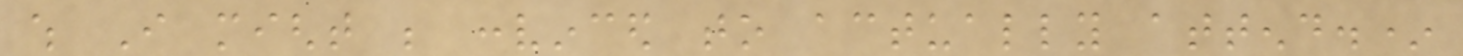which I might be convinced to actually attend.*
